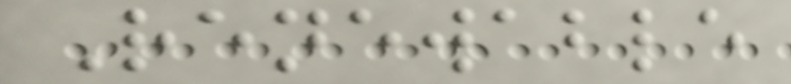Renewable
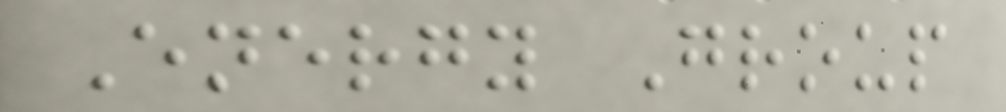Energy Group
